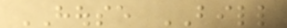HOUSE BILL
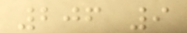206 9
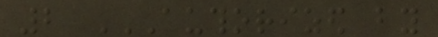2 AUTHORIZED BY
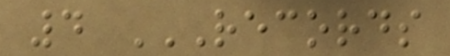4 RECORDS
